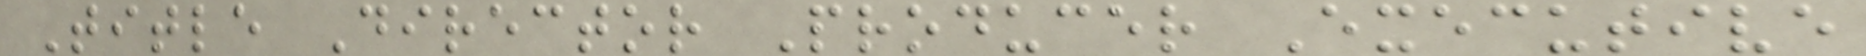Title Director Producer Executive
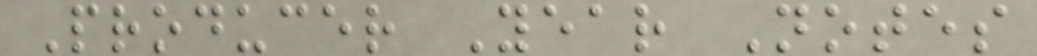Producer Year Notes
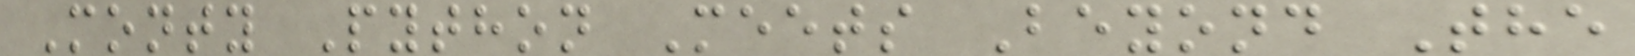Monty Python Meets Beyond The
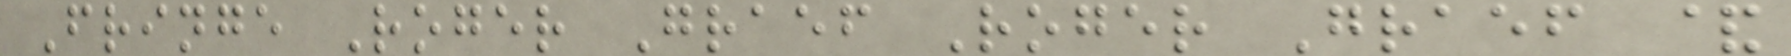Fringe Roger Graef Roger Graef &
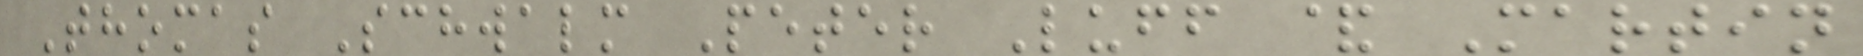Thomas Schwalm Peter Luff & Martin
